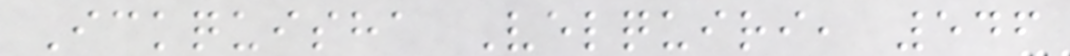Ickquisha Velquiri, 546
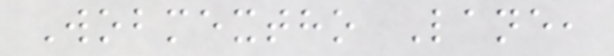Wobmextho Lane,
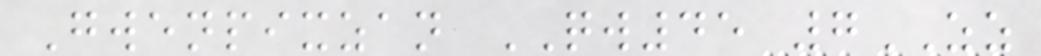Gwenpixzan QW45 7ZZ
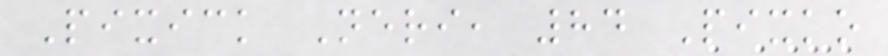Pixick Neri, 84 Pixko
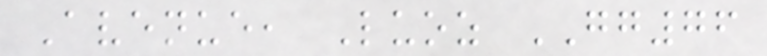Avenue, Luoz GG76
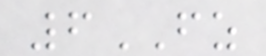6FZ
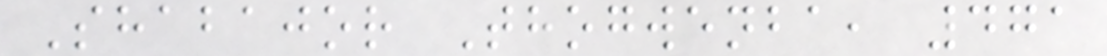Shabajor Thogwenba, 471
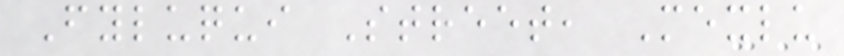Fyluqui Street, Mexlu
